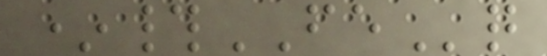*#FEq
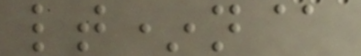lt*n@
